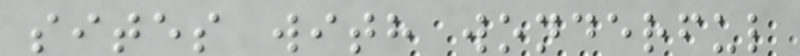sites with wonderful
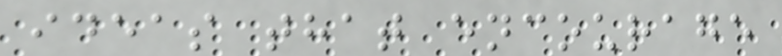ideas that encourage
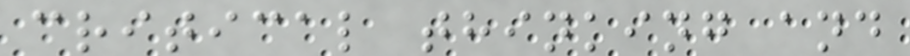critical thinking and
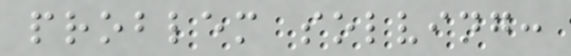problem solving:
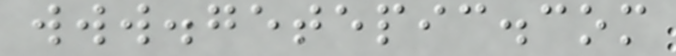www.getepic.com
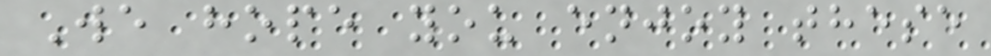We hope you enjoy these
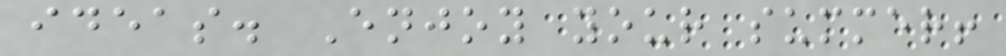ideas. Enjoy your summer!
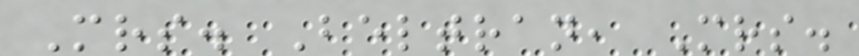Mrs. Beltran, Mrs.
